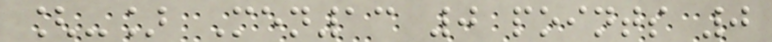[-] Men13 0 points 0
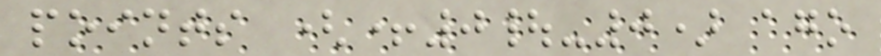points (+0|-0) ago
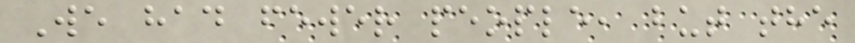We had fewer people, but the
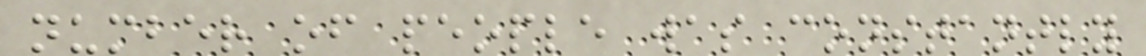number of people was constantly
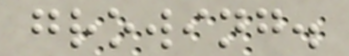growing.
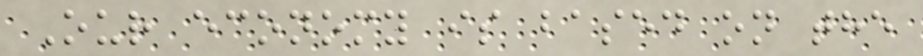Our economy is based on the
